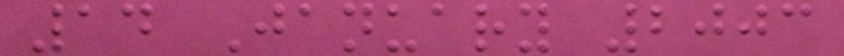14 January 2003
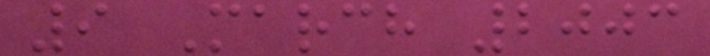9 March 2003
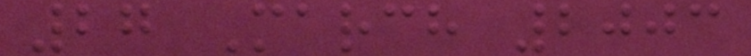27 March 2003
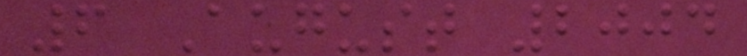6 August 2004
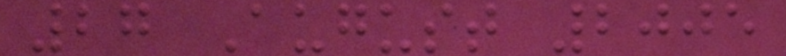27 August 2005
